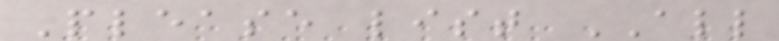Please list ALL
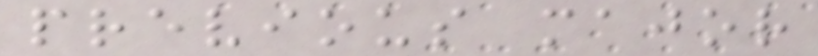previous major
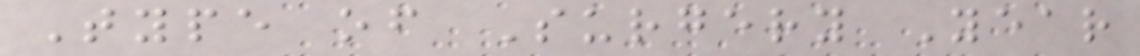Type of Surgery Year
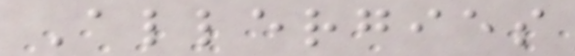Allergies
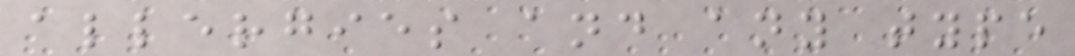allergies and any type
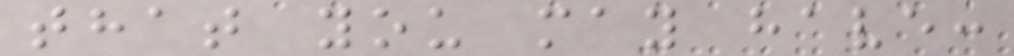that you may have:
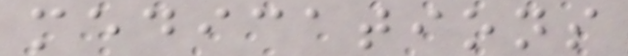medications
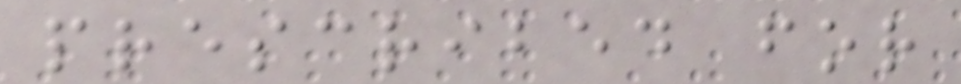prescribed for
